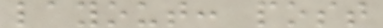layout: post
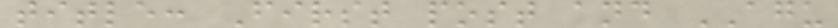title: First post and AGU
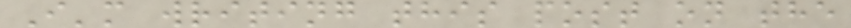I'm writing this post on the
